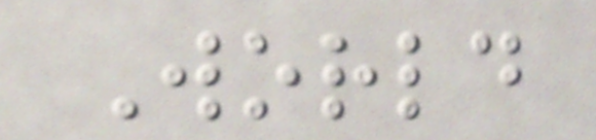World
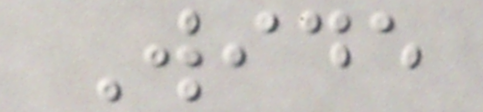Wide
